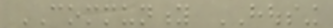COMMUNITY HOUSING
